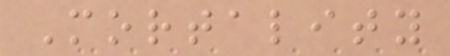Mortality
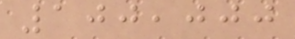100,000
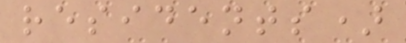residents)
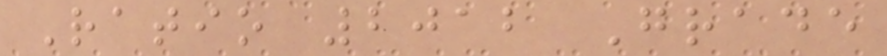Ratio 2012 Grade
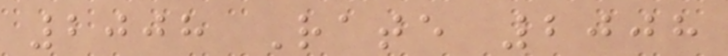2008 Rate 2008
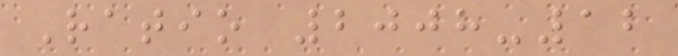Ratio 2008-12
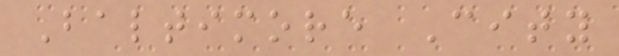Baltimore City
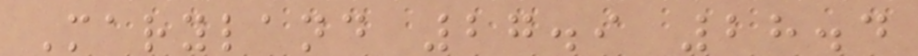Maryland 27.9 28.4
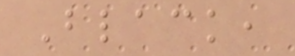Black,
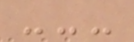---
